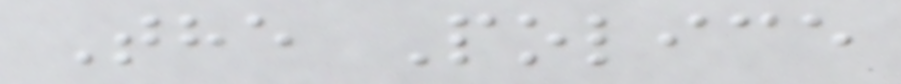The Police
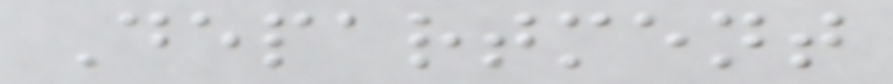Department
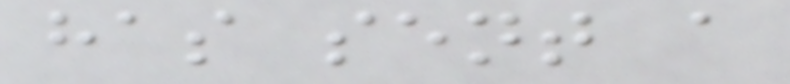has sent a
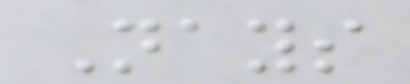Nays
